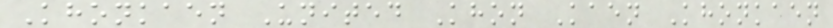Khonkaen United Khon Kaen Khonkaen
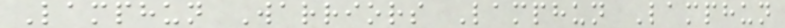Lamphun Warriors Lamphun Lamphun
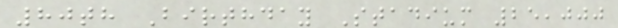80th Birthday Stadium 25,000
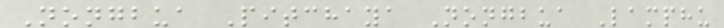Nongbua Pitchaya Nongbua Lamphu
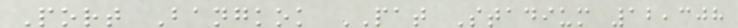Port Bangkok PAT Stadium 12,308
